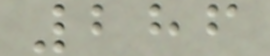286
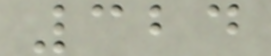324
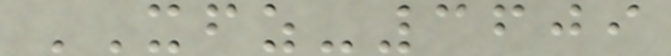XFZ-3609
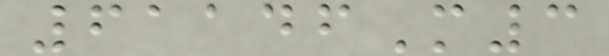61146M3
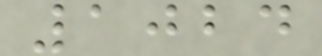1024
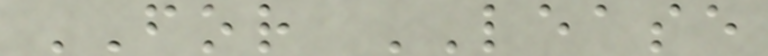FOR LEASE
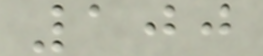100
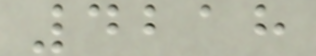4218
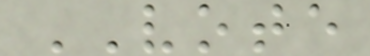VOTE
